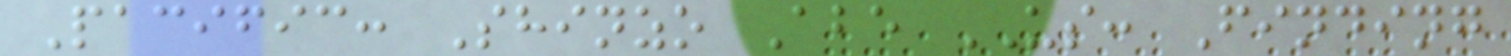Pacific: Shinzo Abe US: Finding
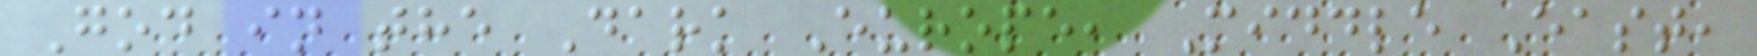God in the Dark Europe, Middle East,
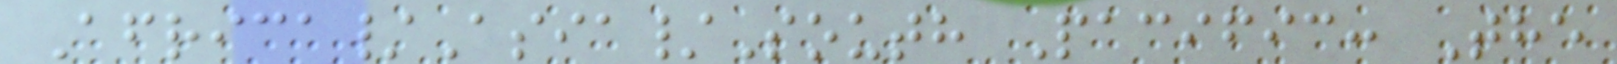Africa/Asia/South Pacific: The
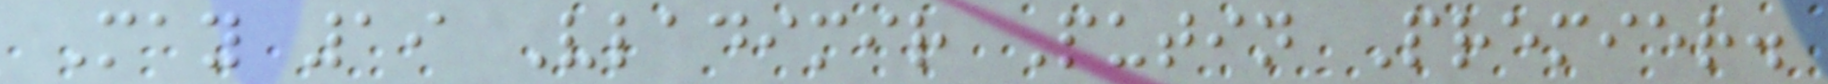May 19 Vladimir Putin Premier.
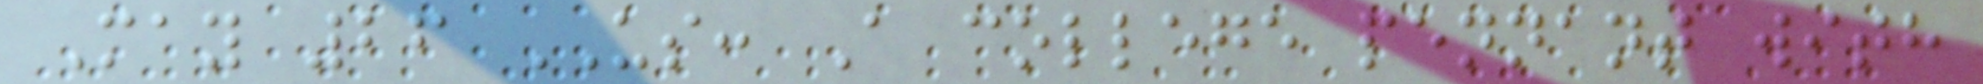May 26 US: A college pennant with
